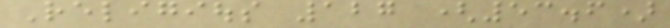Religious 127 (53.6)
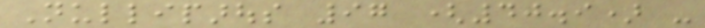Nulliparous 97 (40.9) -
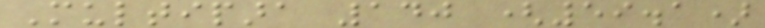Multipara 140 (59.1)
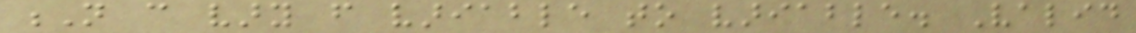N can vary from variable to variable. Valid
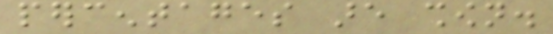percentages are shown.
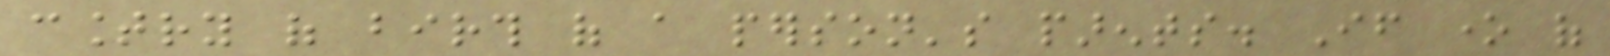country of birth of a person's parents. If one of
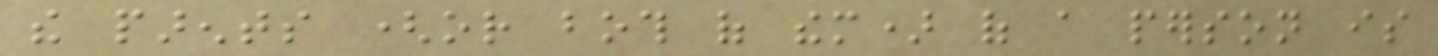the parents (or both of them) of a person is
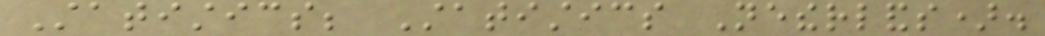Statistics; Statistics Netherlands).
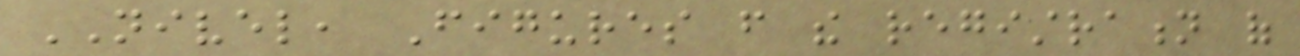NIVEL, Figures from the registration of
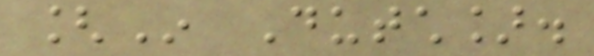[In Dutch].
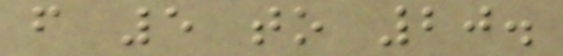from 5 to 20.
